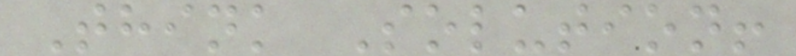Think Solution!
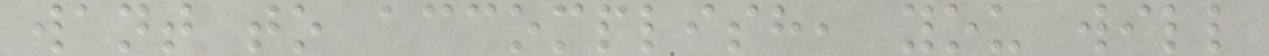want to accomplish, you will
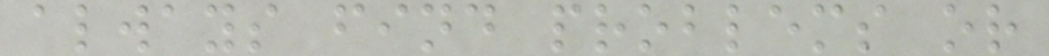always find problems or
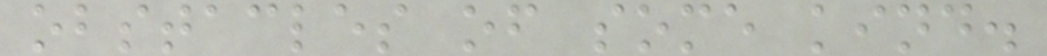obstacles of some kind.
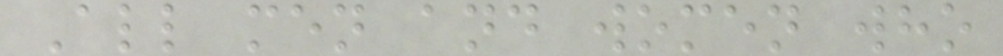All men and women who
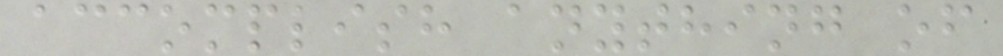accomplish anything of
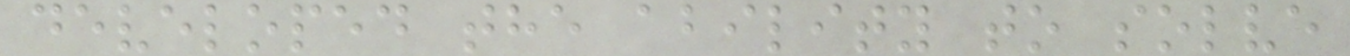developed the ability to solve
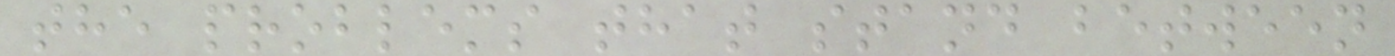the problems that stand between
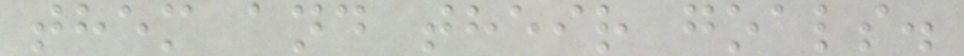them and their goals.
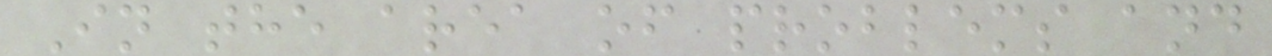In the area of problems and
